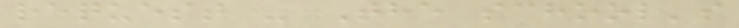request - The school's
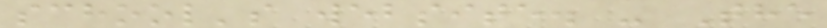school's website. - The
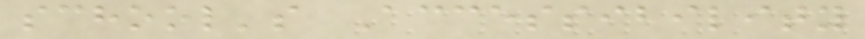school's Accessibility
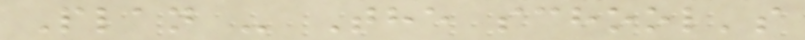Plan - The school's
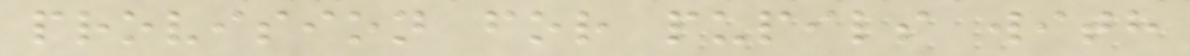provision for pupils with
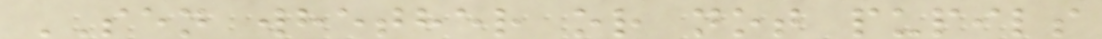SEN whether or not pupils
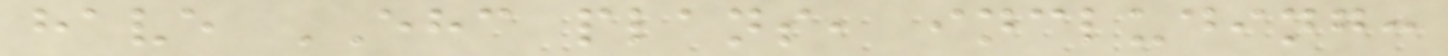have EHC plans, including:
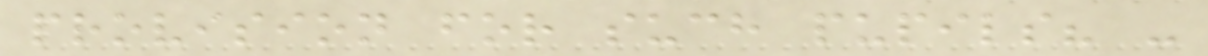provision for such pupils? -
